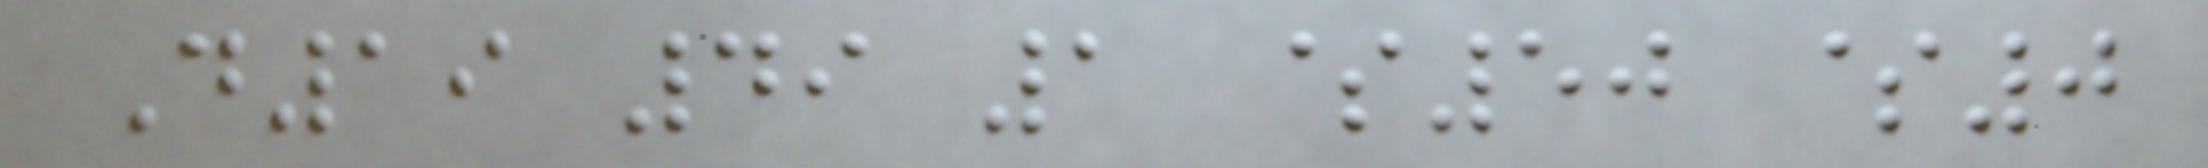D19 49 1 $50 $0
